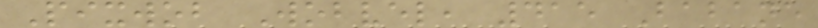Pixwob Wobvel, 415 Babane
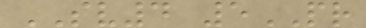SV4 5PR
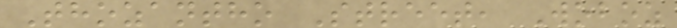Thozantho Street, Woboz
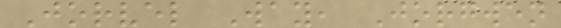Jorvel Way, Jorgwen
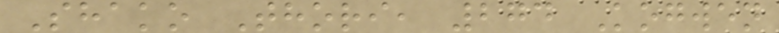Shako Thori, 274 Kogwen
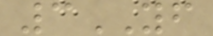3YF
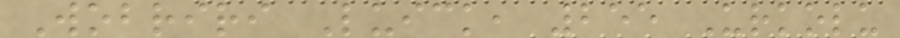Wobriri Luick, 255 Urkolu
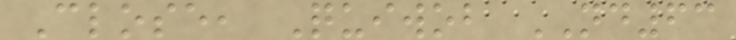Close, Quiwob ND63
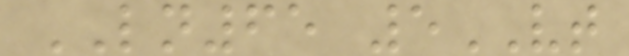LN65 5VT
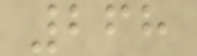268
